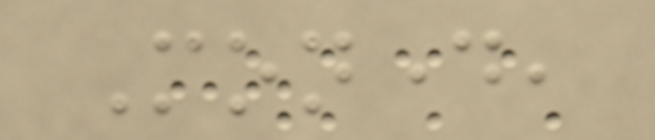Monday,
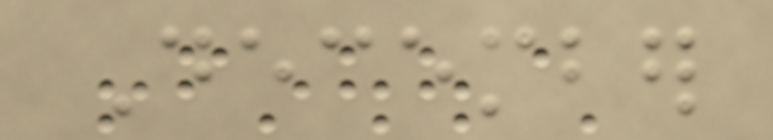December
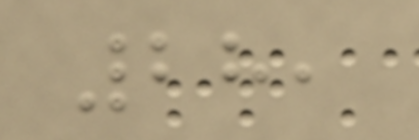28,
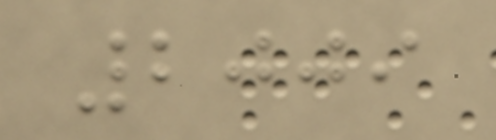2009
